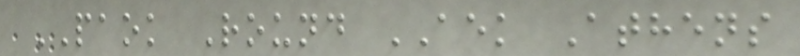PAOK Round AEK Athens
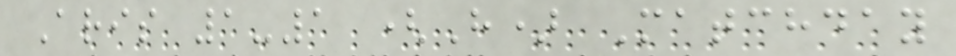Aris 1-1 (H) Matchday
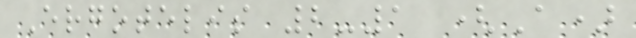Ergotelis 2-1 (A)
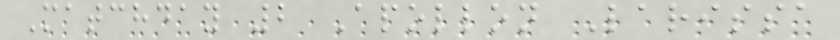Matchday 2 Apollon Larissa
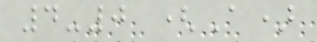4-0 (A)
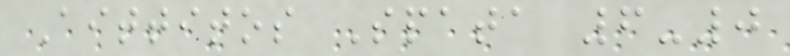Aittitos Spata 6-0
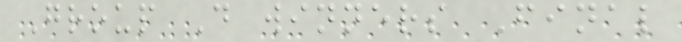Group D winners Final
